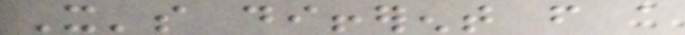It's different from a
